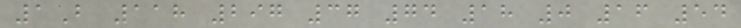1B 118 297 37 74 18 0 16 54
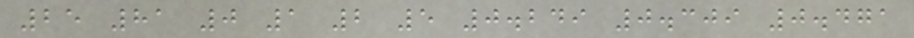25 81 0 1 2 5 0.249 0.309 0.471
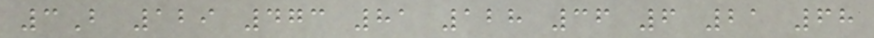3B 129 473 81 128 36 6 21 68
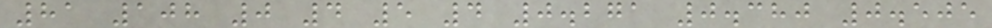81 108 0 4 5 4 0.271 0.380 0.505
